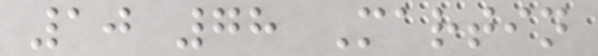10 78 Martin
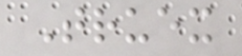Truex
